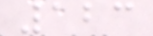123
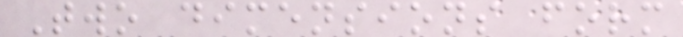Two dimensions form
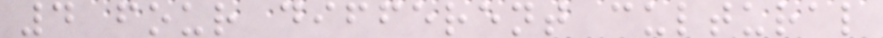4 four different cultural
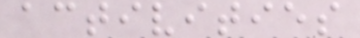activities
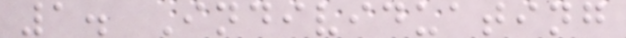1. Individuating
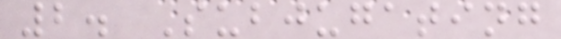2. Subjugating
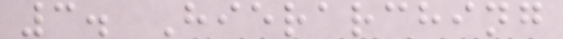3. Hierarching
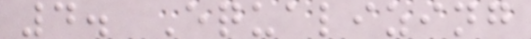4. Equalizing
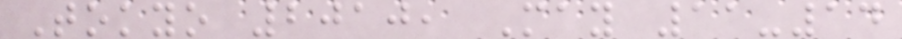Tokyo 2010, May 11-14
